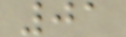01
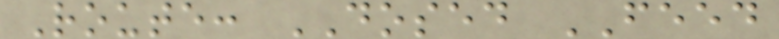Route: DOSED FEED
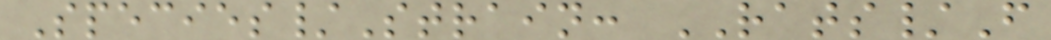Species/Strain: RATS/F
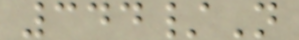344/N
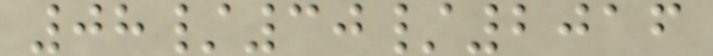08/30/2016
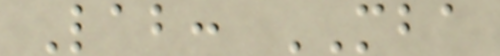Lab: MBA
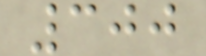300
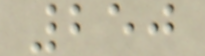250
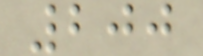200
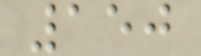150
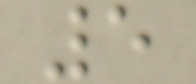5
